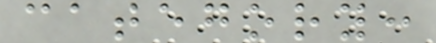category:
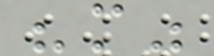"m"
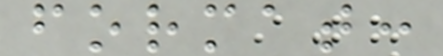format:
